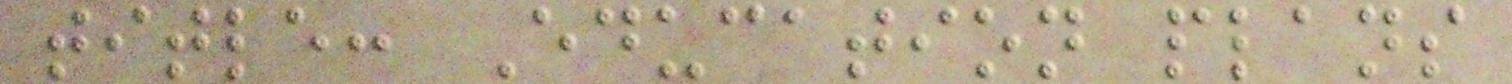title: Education plans
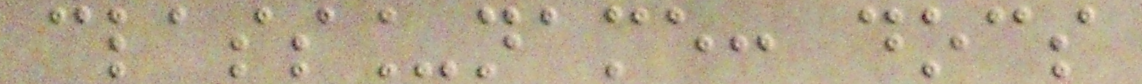class_name: docs
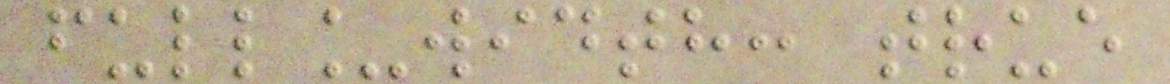full_width: true
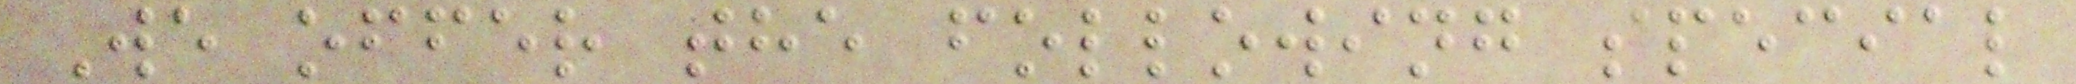We offer the following special
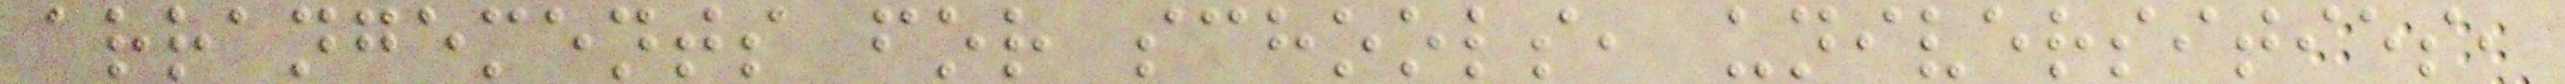arrangements for schools, universities,
